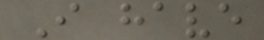I have
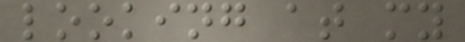looking at my
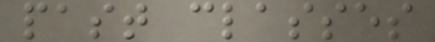past classes
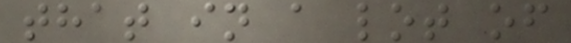that in a lot of
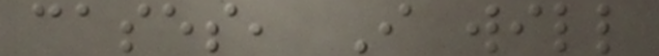cases, I will
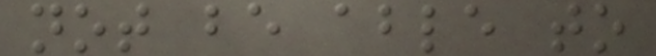not be able to
